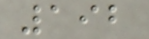192
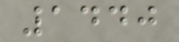1440
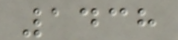1438
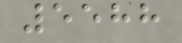5588
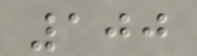100
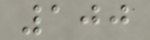100
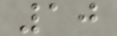10
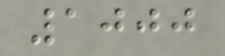1000
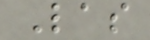Las
